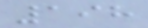198
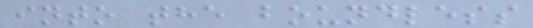into the boundless
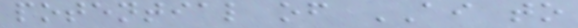potential of AI to
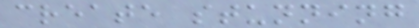create stunning
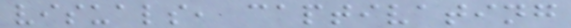visuals, captivating
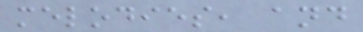melodies, and
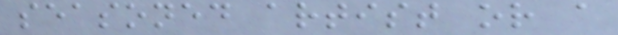seasoned artist or a
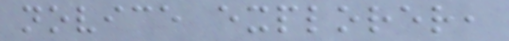novice explorer,
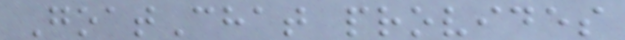GoatChat provides
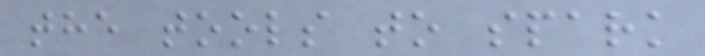the tools to spark
